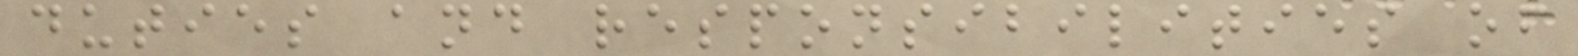duties and responsibilities of
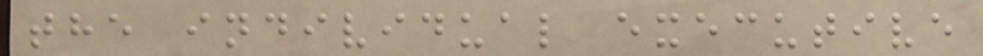the individual executive
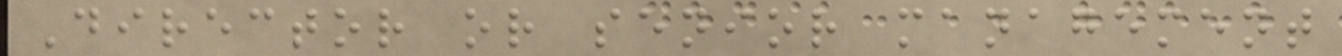Director or senior management
